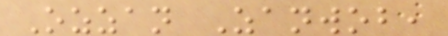Ozzan Zanwob,
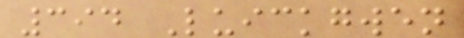394 Luickgwen
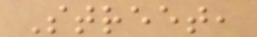Street,
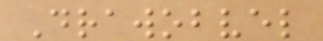Drawobvel
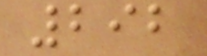292
